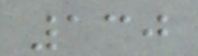130
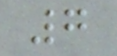7
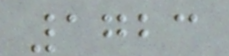1723
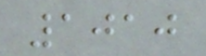1010
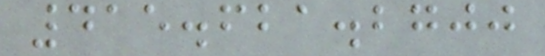415.621.2700
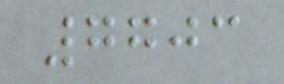7703
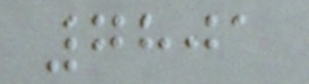7801
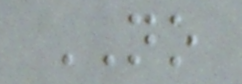NO
